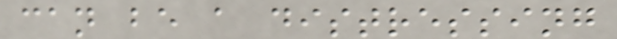can be a distressing
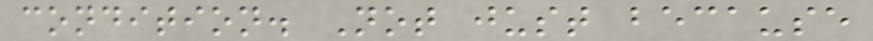condition. Not just because
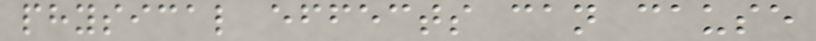physical effects can cause
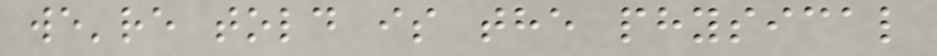we're told is the physical
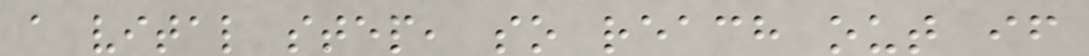a vital step, so reach out if
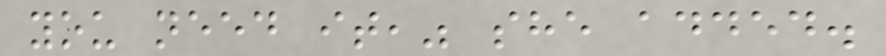you need it," she added.
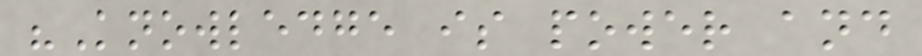"Knowledge is power and
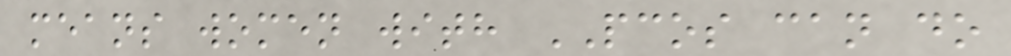means women with PCOS can do
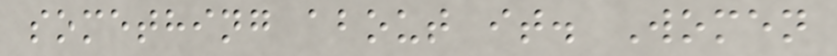something about it. Women
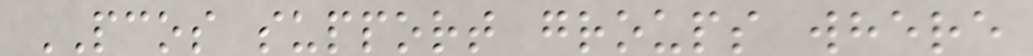PCOS support groups where
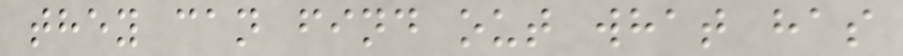they can find out what has
